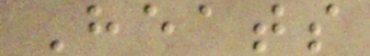Heats
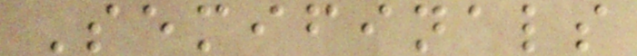Semifinals
